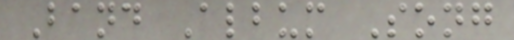Band Album Song
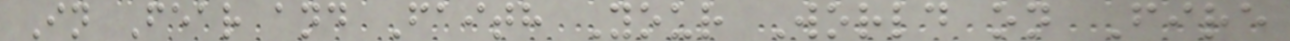In Fear and Faith Your World on Fire
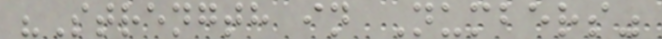"Strength in Numbers"
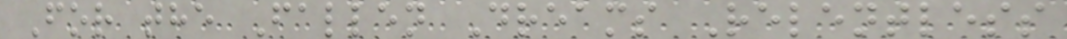For the Fallen Dreams Relentless
